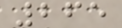265
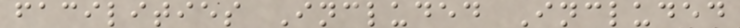facilities Included Included
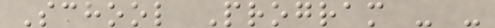School Program - -
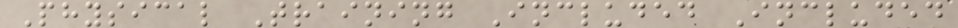Physical Training Included Included
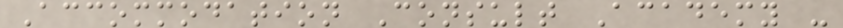Accommodation Consult Academy -
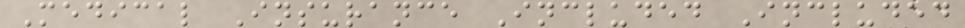Medical Insurance Included Included
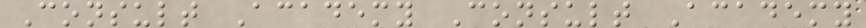Consult Academy Consult Academy
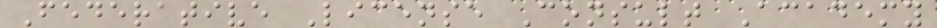Federative License Consult Academy
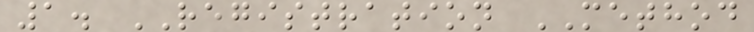1. REGISTRATION METHOD
